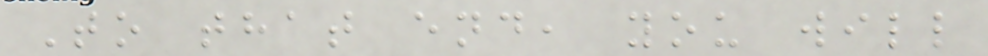To that end, you will
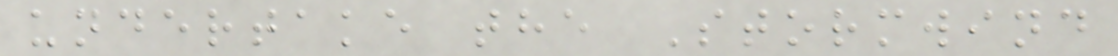undertake the Stormwind
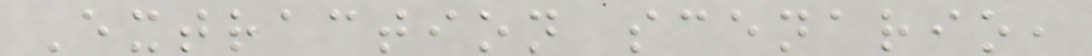Extraction scenario,
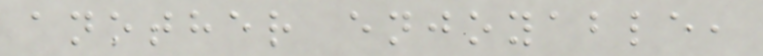another enjoyable,
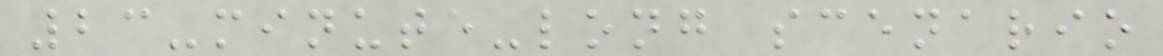23-minute-long scenario
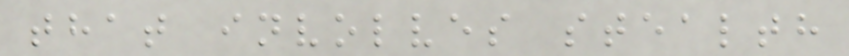that involves stealth
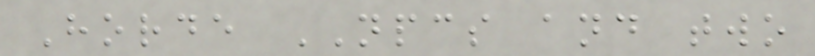Horde NPCS and two
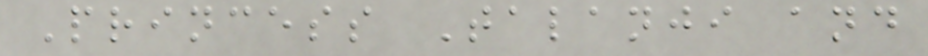Princess Talanji and
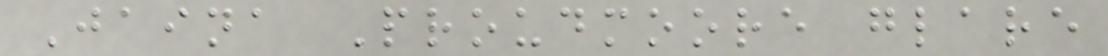Jaina Proudmoore glare
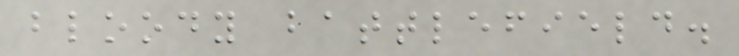bloody battlefield.
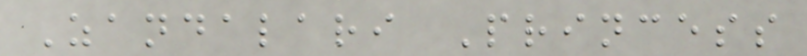Zandalari Princess
